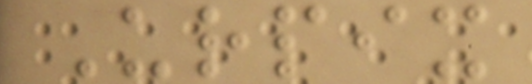Urpix
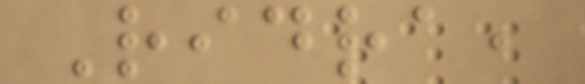Ridra,
